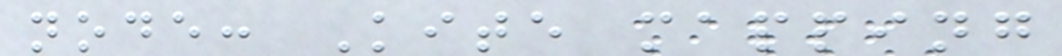node: Kite mapping
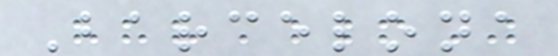Barcelona
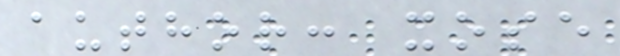author: xose
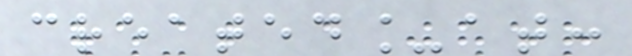created_at:
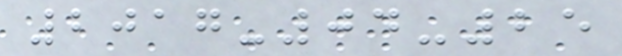2017-04-25
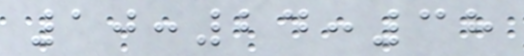10:24:38
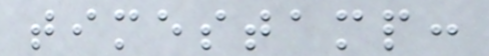timestamp:
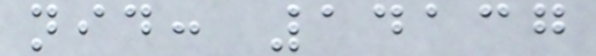nid: 14137
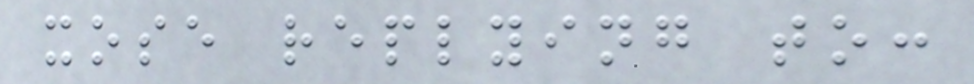xose replying to:
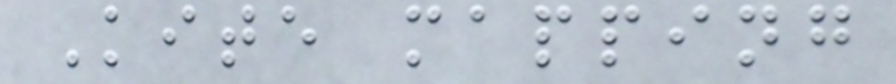Kite mapping
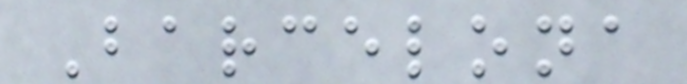Barcelona
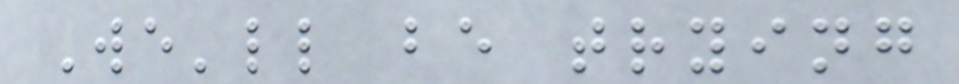We'll be trying
